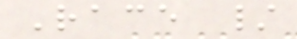Race /
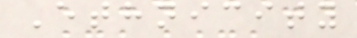Ethnicity
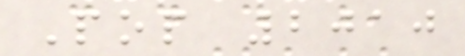Pop 2010
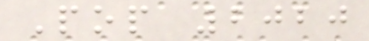Pop 2020
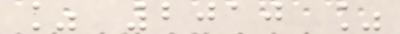% 2010 %
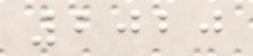2020
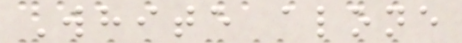White alone
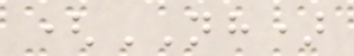(NH)
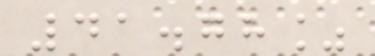41.78%
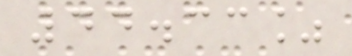44.33%
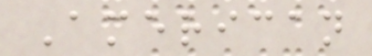American
